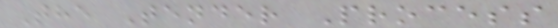The Tender Process
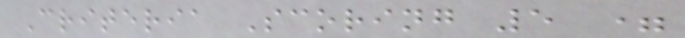Criteria Scoring 5 =
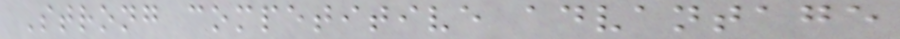Strong competitive advantage
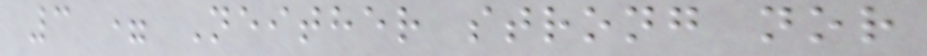3 = Neither strong nor
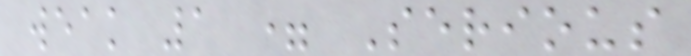weak 1 = Serious
